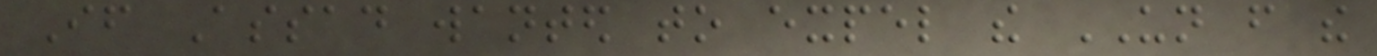If Assad wanted to expel the UN from the
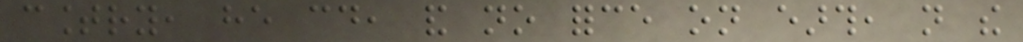country, he could, and no force on earth, not the
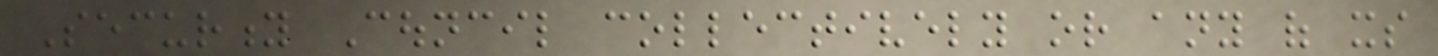Security Council collectively or any of its
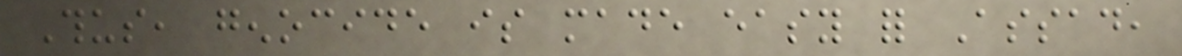Thus, genocide is made easy for Assad,
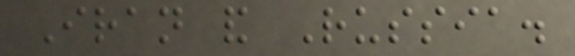Iran and Russia.
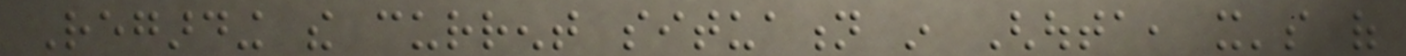Regarding the current situation in Ghouta, it's of
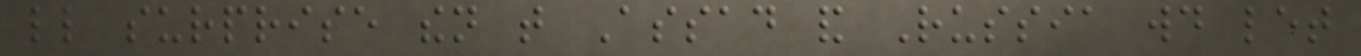little surprise then that Assad and Russia would let
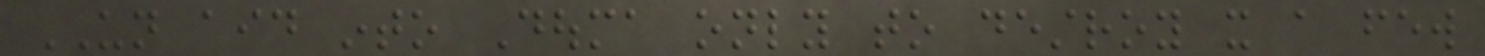UN aid into Douma only to destroy it a few
